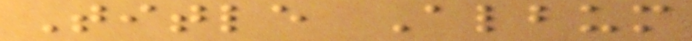Title Album
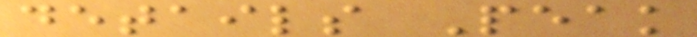details Peak
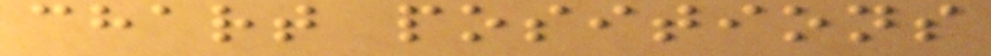chart positions
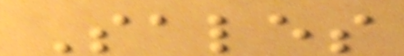Sales
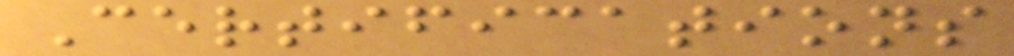Certifications
